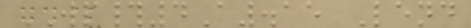WP#4A.15 Lend
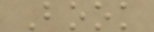Book
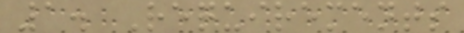1. Requirements
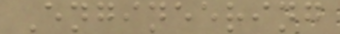Engineering
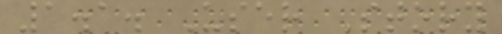1.1. User Story
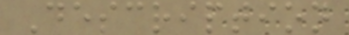Description
